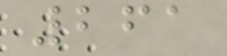261
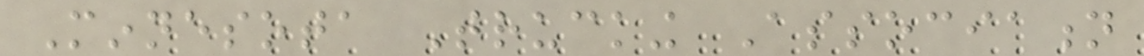Minnesota Trucking Association
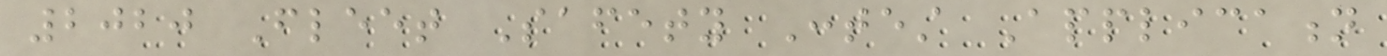2020 Fleet Safety Contest Application
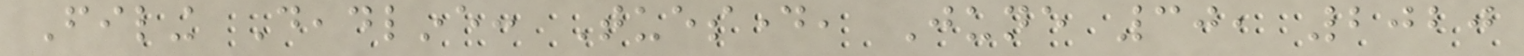Filing Deadline: Tuesday, June 30, 2020
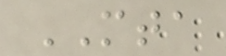MTA
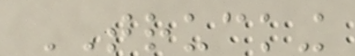TRUCKING
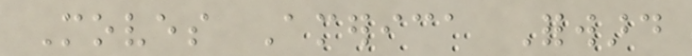Moves America Forward
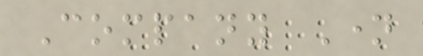Company Name
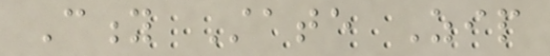City State Zip
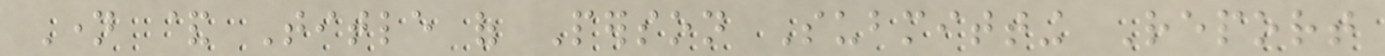Name & Title of Person Submitting Report
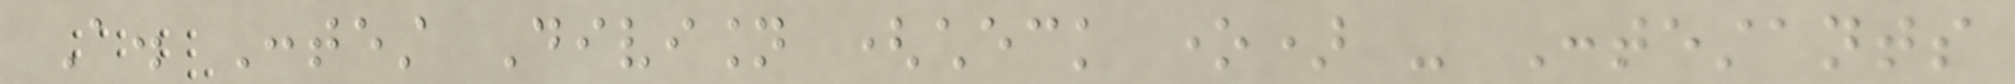A. Contest Division (check one) - Contestants
